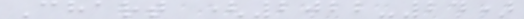Chart (2022-24)
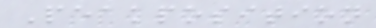Peakposition
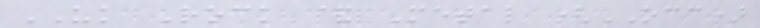UK Rock & Metal (OCC)
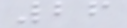26
